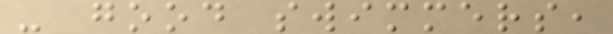- good swimmers,
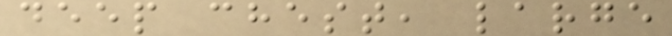deep chest, large
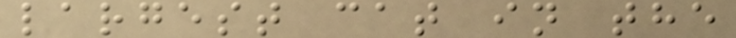largest cat in the
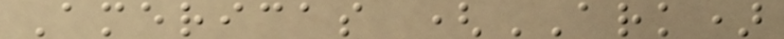Americas (ARK)
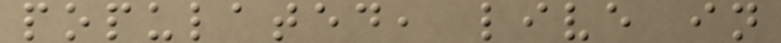populated, live in
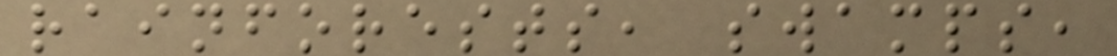rainforests, swamps,
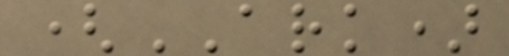(ARK)
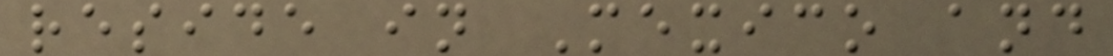reside in Mexico and
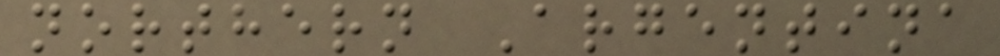northern Argentina
